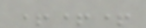+++
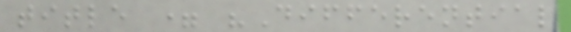title = "Differential
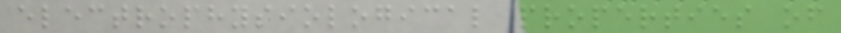electrophysiological properties of
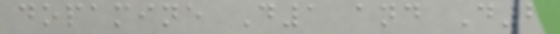dopamine D1 and D2
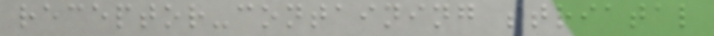receptor-containing striatal
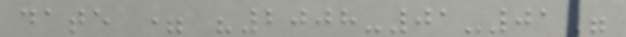date = "2008-01-01"
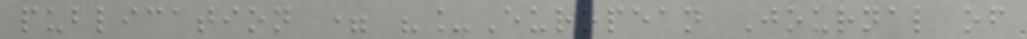publication = "_European Journal of
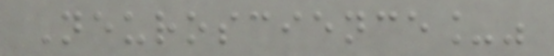Neuroscience_"
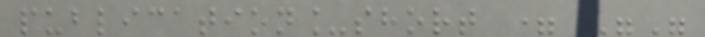publication_short = ""
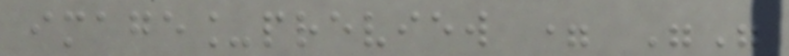image_preview = ""
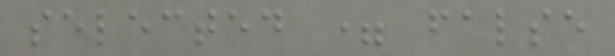selected = false
